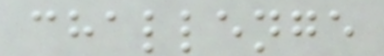challenge
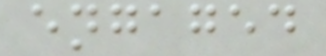engaged
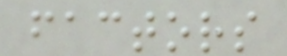factors
